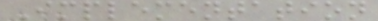Implementation
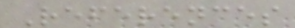References
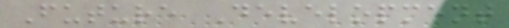Future Development
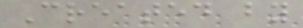Created by
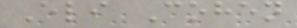Eli Cohen
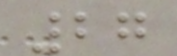27
